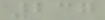237
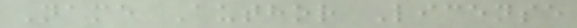Name Author License
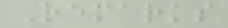Remarks
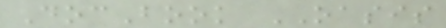DocBook OASIS
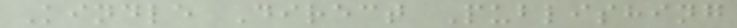Kindle Direct Publishing
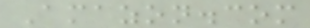Amazon.com
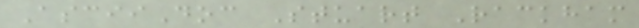AsciiDoc Stuart Rackham
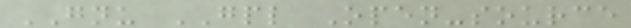GNU GPL Open-source
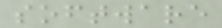software
